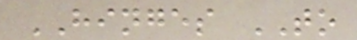HINGES TO
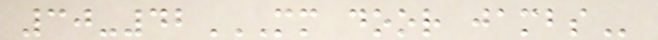30-42MM DOOR JAMBS
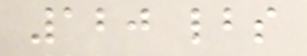120 lbs
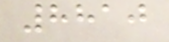8810
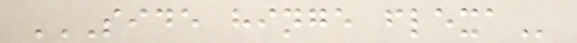SIDE HINGE FLEXA
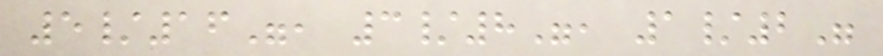5/16", 3/8", 1/2"
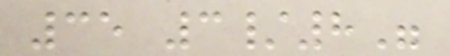35 3/8"
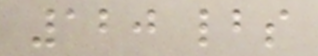120 lbs
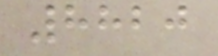8820
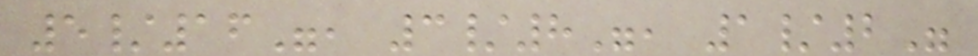5/16", 3/8", 1/2"
